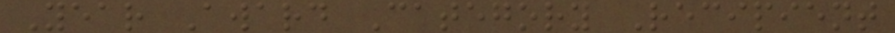Year Award Category Recipient
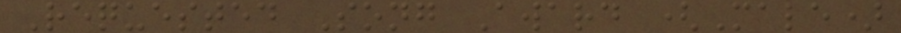Requested Song Award (Male)
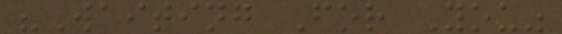"Waiting For You"
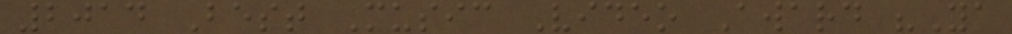2014 Best Music Video Award "Ya
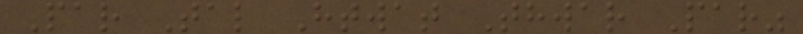Par Tal Htwat Thwar Par"
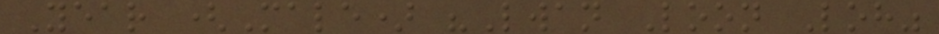Year (Male) "Lwan Loon Loh"
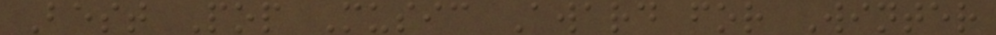Best Pop Music Award for Winter
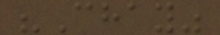"Chay"
